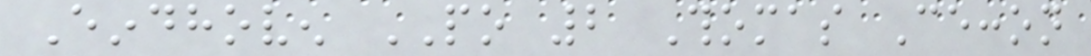Eindhoven PO 2 Thomas Ceccon
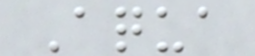Aqua
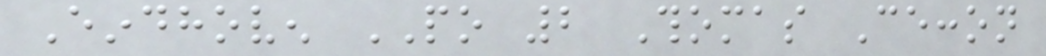Eindhoven PO 2 Thomas Ceccon
